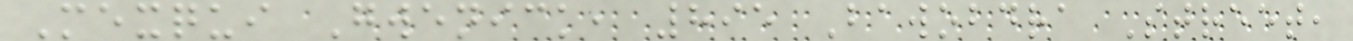Mexqui Gwenick, 895 Bawobdra Street,
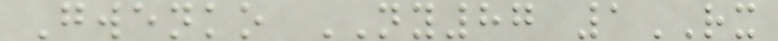Gwenko NY87 1RX
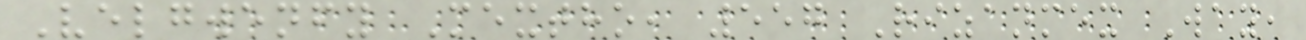Velgwenfy Mextho, 557 Rizanmex Way,
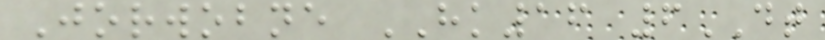Jorwobne HK16 6DT
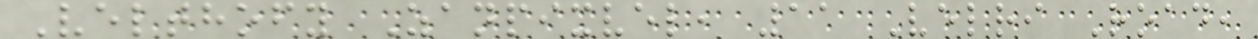Velthofy Zanpixvel, 11 Velri Road,
